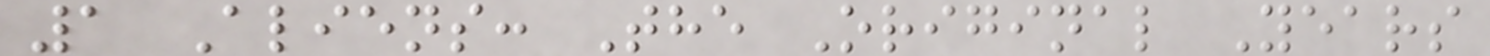1 Aliens: The Original Years
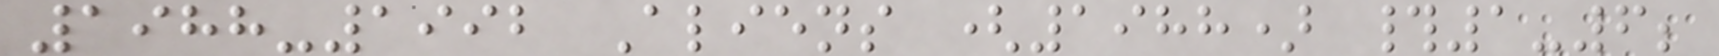1988-1992 Aliens (1988) #1-6;
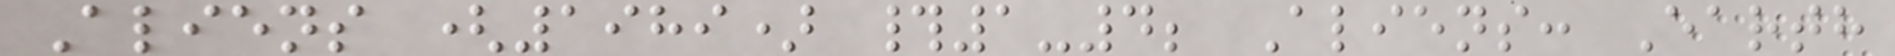Aliens (1989) #1-4; Aliens: Earth
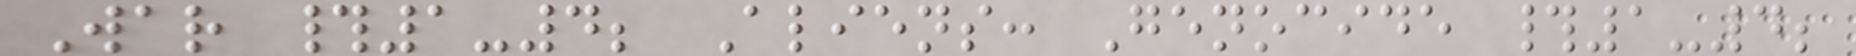War #1-4; Aliens: Genocide #1-4;
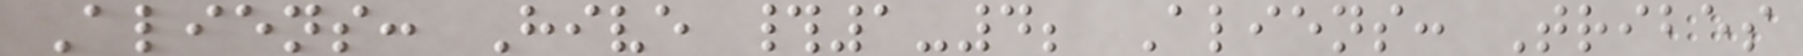Aliens: Hive #1-4; Aliens: Tribes
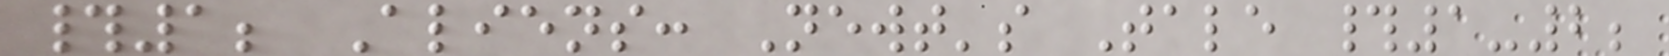#1; Aliens: Newt's Tale #1-2;
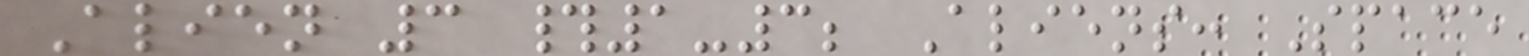Alien 3 #1-3; Aliens: Space
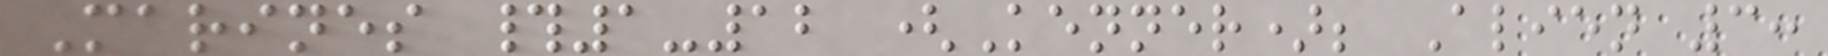Marines #1-12 (Kenner); Alien 3:
